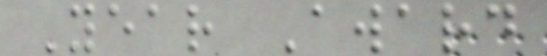Year Award
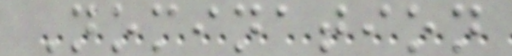Nomination
